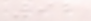92
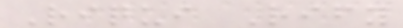Riqui Rify
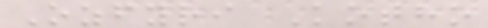Ozfyri Kotho
